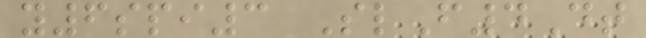y6spi3 SlF4Dt
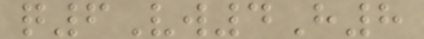q6Vw4H8
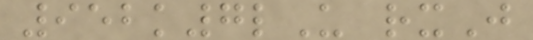952k7lU rxJ
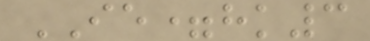IE=hk3
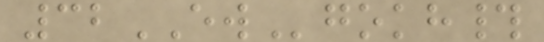32EWgokh#
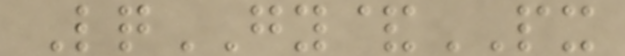LqGY&PX
